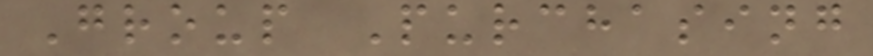Group Purchasing
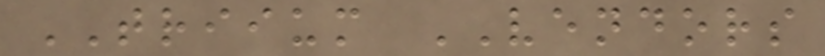TRIIUM VENDORS
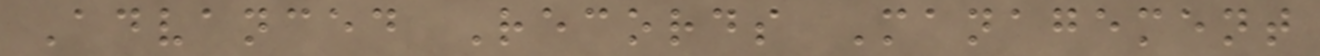Advanced Records Management
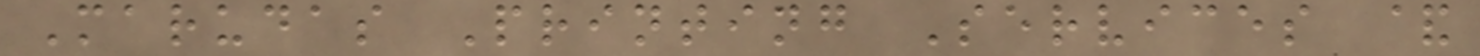Marudas Printing Services &
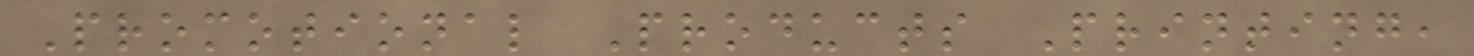Promotional Products Printing,
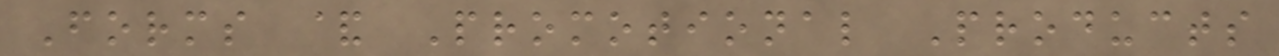Forms & Promotional Products
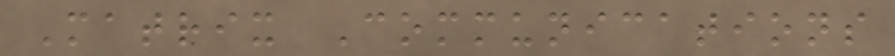Matrix Communications
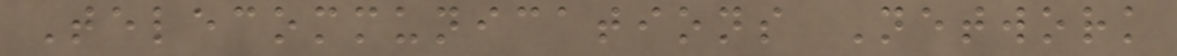Telecommunications Network
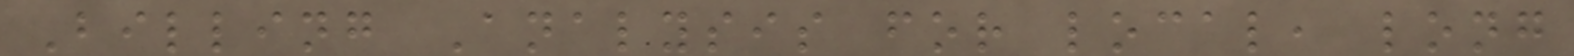Billing Analysis for local, long
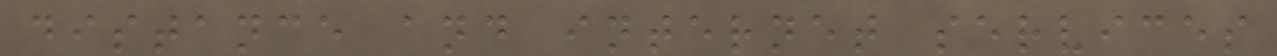distance and internet services
